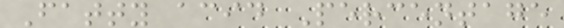Fatty acid Percentage
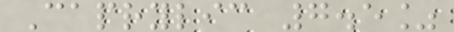Caprylic 7.5%
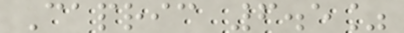Capric 6.5%
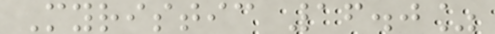Myristic 16.0%
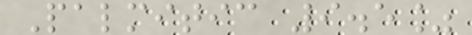Palmitic 9.5%
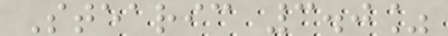Stearic 3.0%
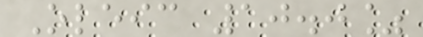Oleic 10.0%
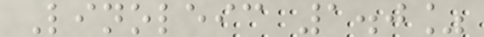Linoleic 1.0%
